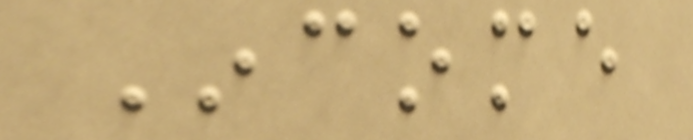Income
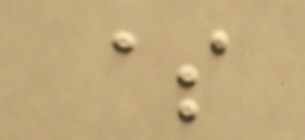$
